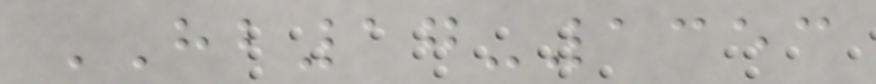HB17-1353
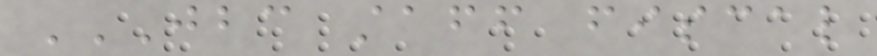JBC STAFF FISCAL
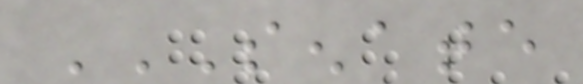SENATE
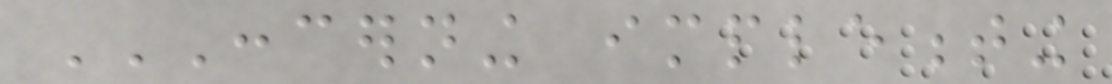CONCERNING IMPLEMENTING
